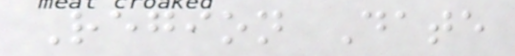Region Date
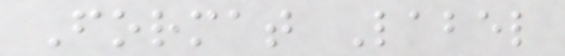Format Label
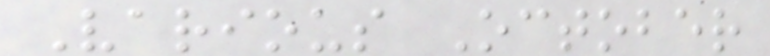Various October
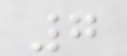7
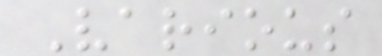Various
